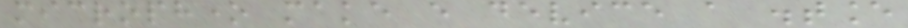microphone make every device a distance
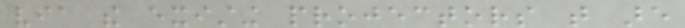via the existing projectors that are
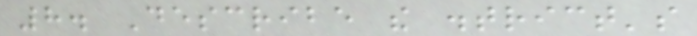8. Describe the district's
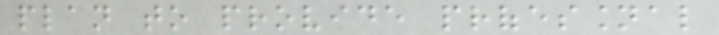plan to provide professional
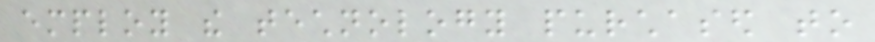employ the technology purchased to
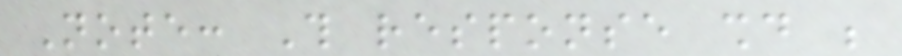Note: This response should be
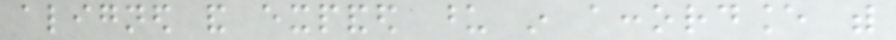aligned and expanded upon in accordance with
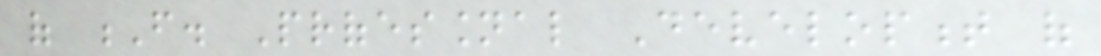of F. Professional Development of
